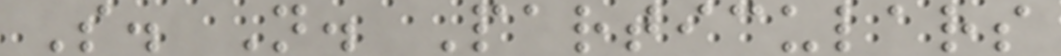S. N. Particulars
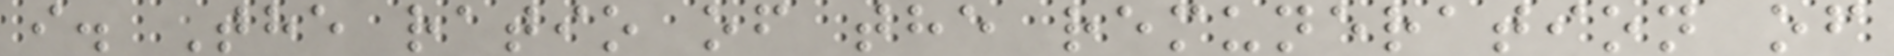i. The ratio of the remuneration of
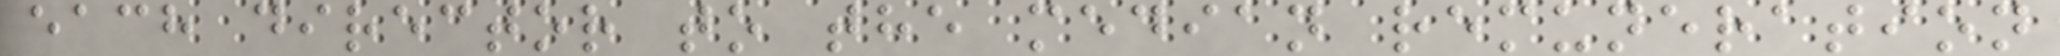each director to the median remuneration
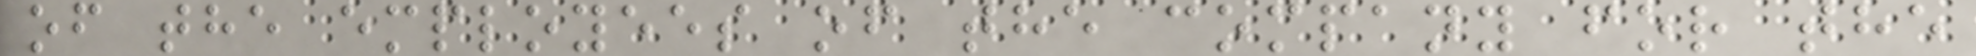of the employees of the company for the
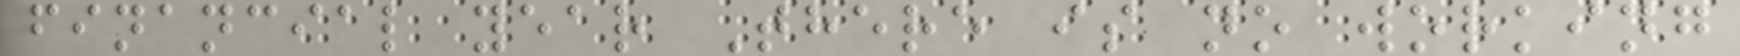financial year There is no working
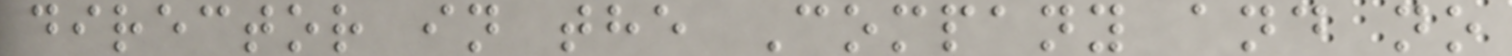director in the Company and no
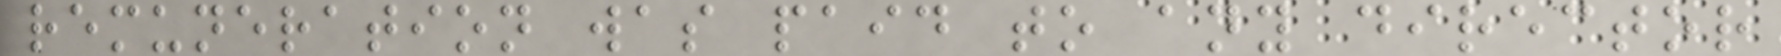remuneration was paid to any director
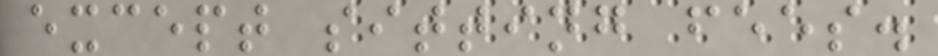except sitting fees.
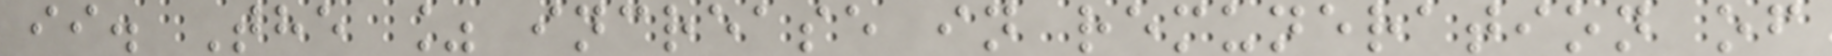ii. The % increase in remuneration of
